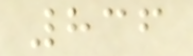836
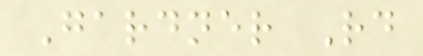Gardner Rd
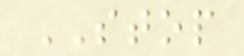STOP
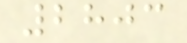2803
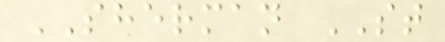SHERMAN ST
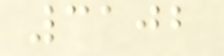3102
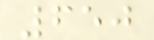650
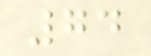74
